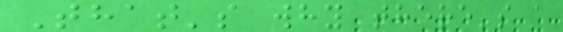That's why there's a
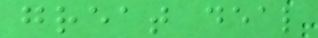great deal
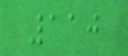110
